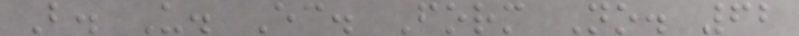B. U. Ec. Form No. 62
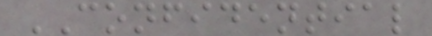CONFIDENTIAL
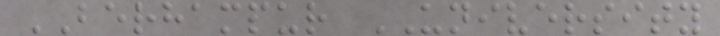BERHAMPUR UNIVERSITY
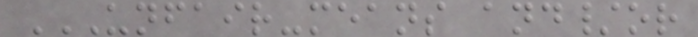UNFAIR-MEANS AND/OR
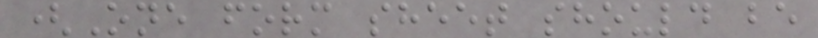(One form sheet should be
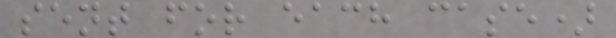sent for each case)
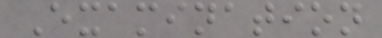Examination
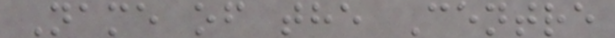Name of the Centre
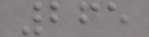265
